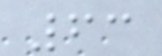63
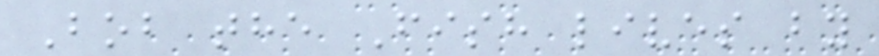Bob the Fish lives by
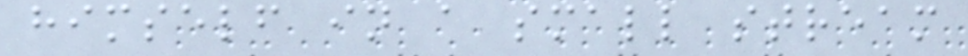himself in a small stream
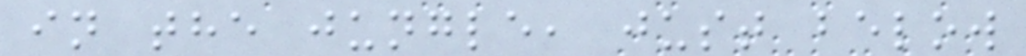in the jungle, just below
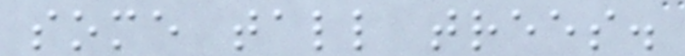some tall trees.
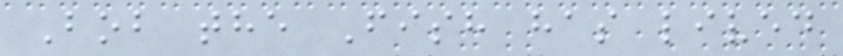Bob the Fish has lived
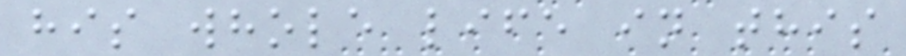his whole life in this
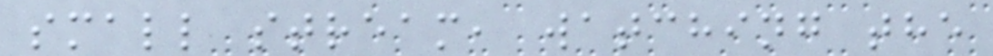small stream, watching the
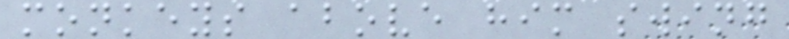monkeys above him swing
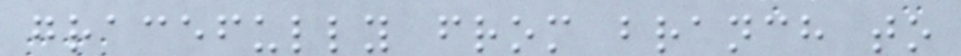gracefully from branch to
